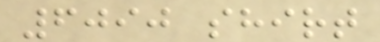6090 shirt
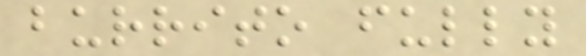burrito fully
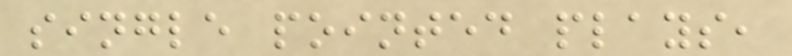single pointed plays,
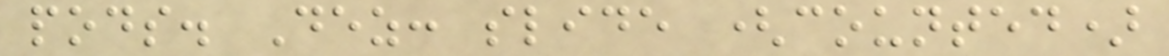pods. Dez: slide (counted)
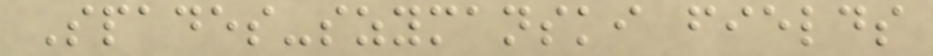Spades-szymanski fields
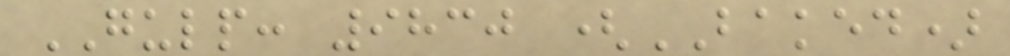GULP: 9830 (BAKED)
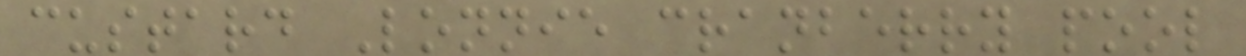custard Lonnie cranberry pool
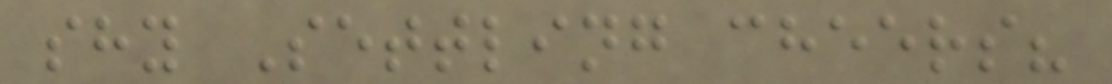shy Settling cheers?
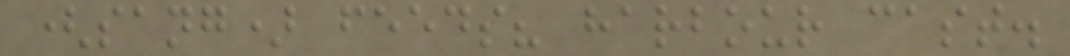(sang) feeds? harbour cast.
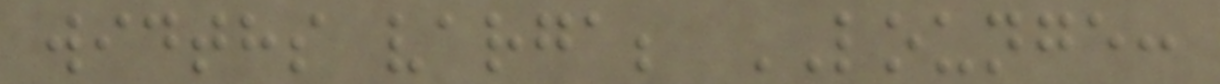widths varga; LOUNGE:
